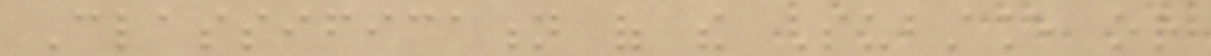Classification of the Substance or
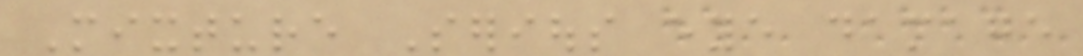Mixture Serious eye damage
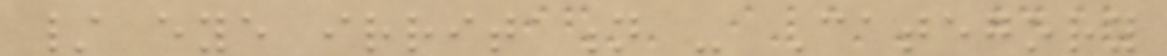/ eye irritation - Category
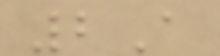2A
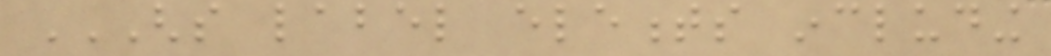GHS LABEL ELEMENTS INCLUDING
